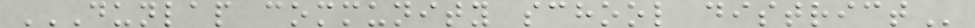DUNLAP COMMUNITY SCHOOL DISTRICT
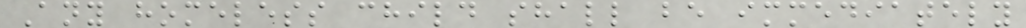Any homeless child shall be immediately
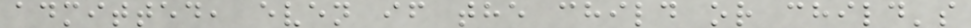admitted, even if the child or child's
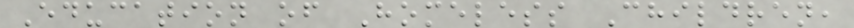Education of Homeless Children,
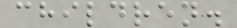children.
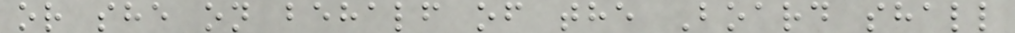or she on behalf of the Board shall
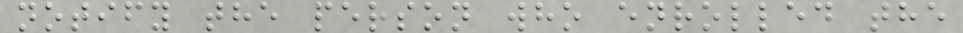notify the person who enrolled the
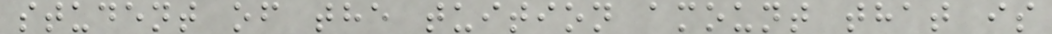student of the tuition amount that is
